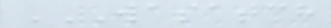WASATCH
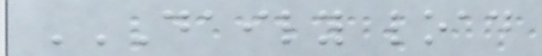DAILY LOAD
